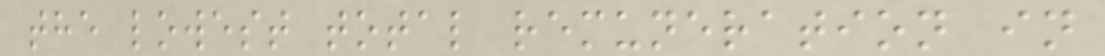the lowest total remuneration in
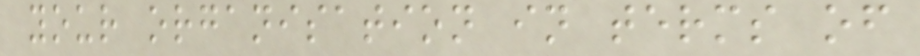your organisation in terms of
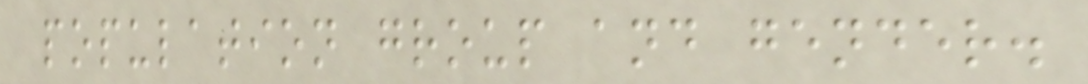population group and gender.
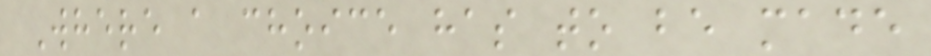Where a choice has to be made
